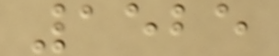1525
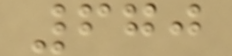670
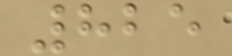825
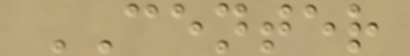CENTER
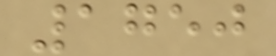1750
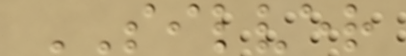SILVER
